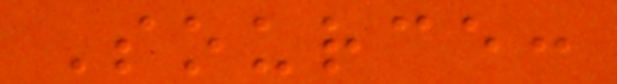Source:
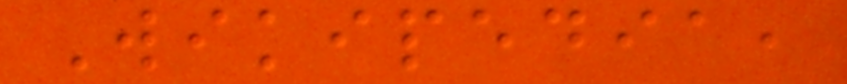Wikipedia,
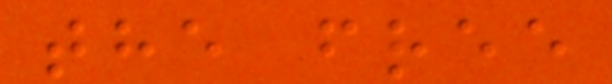the free
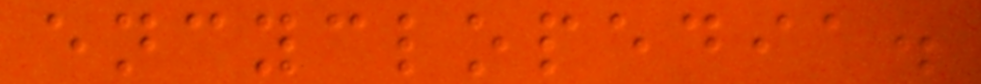encyclopedia.
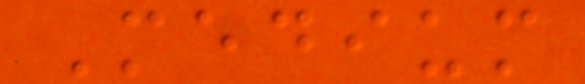Medium
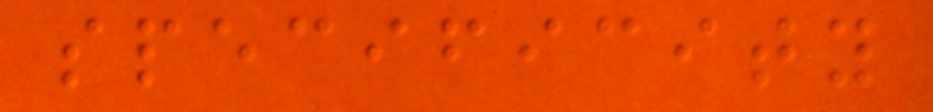specificity
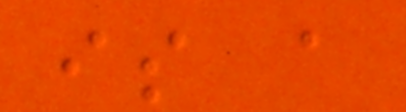is a
